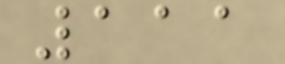111
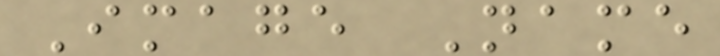Image Name
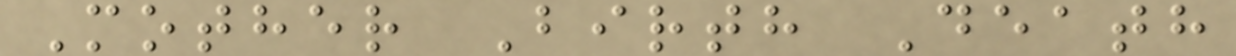Mother Birth Death
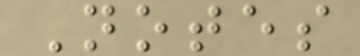Notes
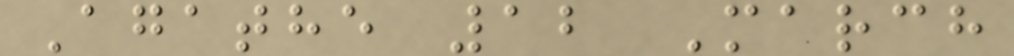Agathe 12 March
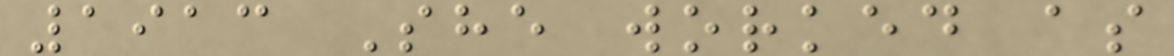1913 She worked as
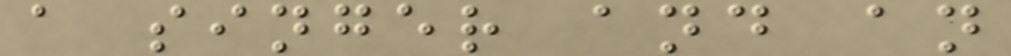a singer and an
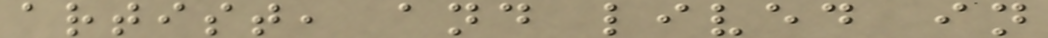artist, and lived in
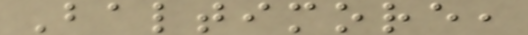Baltimore,
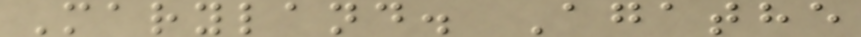Maryland. Agathe
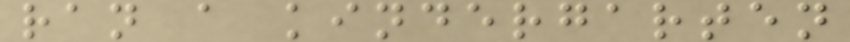ran a kindergarten
